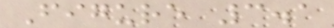Figure 3.1
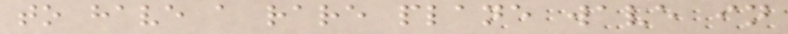to have a rare plane wave in
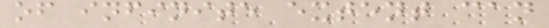of infinite extent can
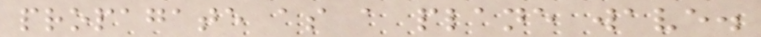propagate as a plane wave.
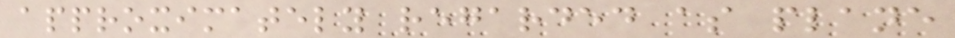approximately regarded as plane
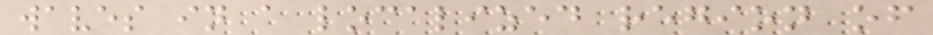waves in a localized region of
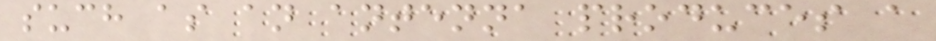such as an antenna produces a
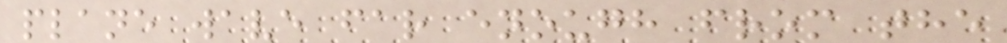plane wave far enough from the
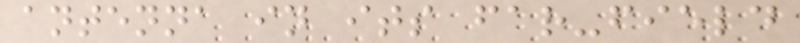antenna in its far-field
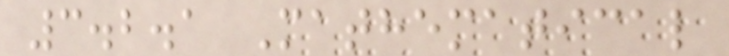3.2.1 Mathematical
